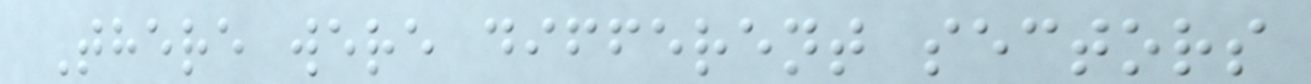There were different sectors
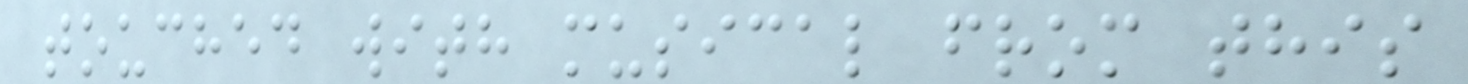touched with musical from this
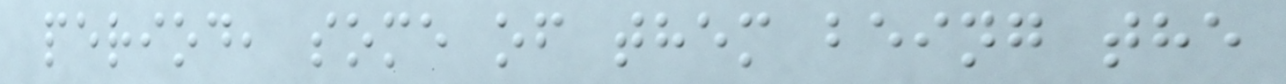period, some of them being the
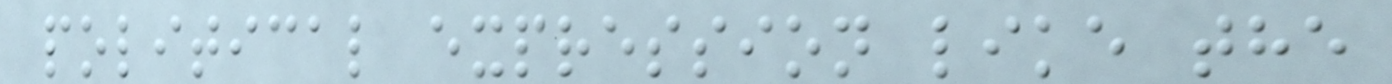political expression like the
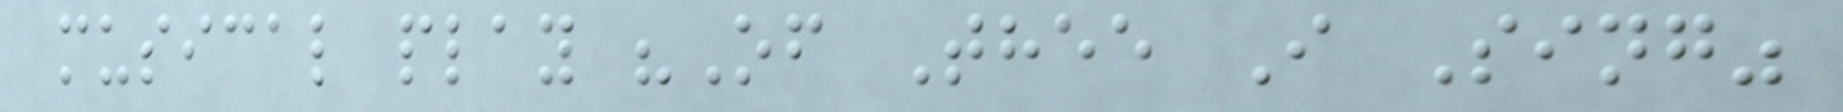musical play "Of Thee I Sing"
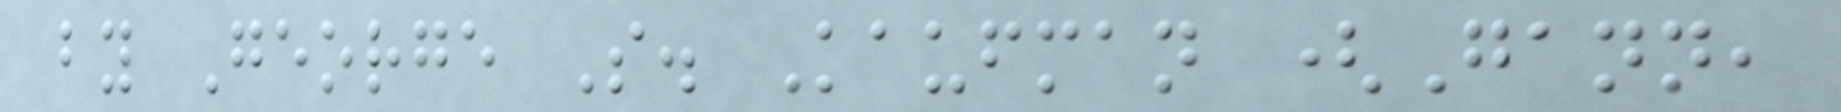by George S. Kaufman (Gann,
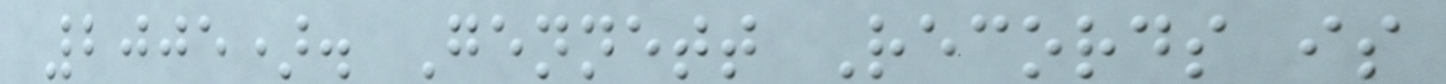2005). Gennett Records is
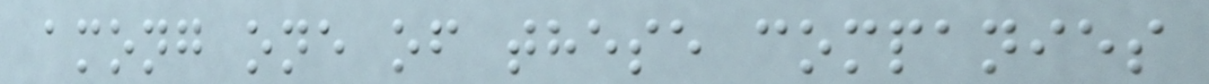among one of these companies
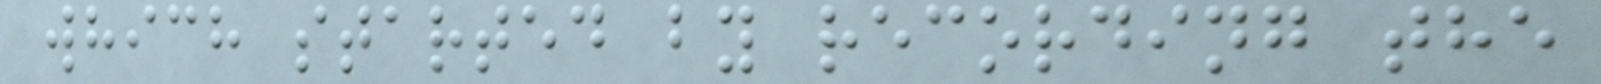which started by recording the
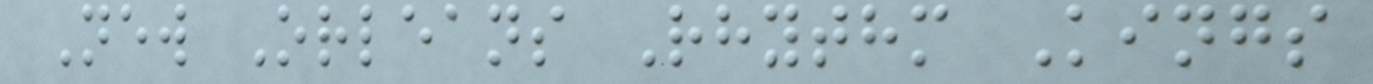New Orleans Rhythm Kings
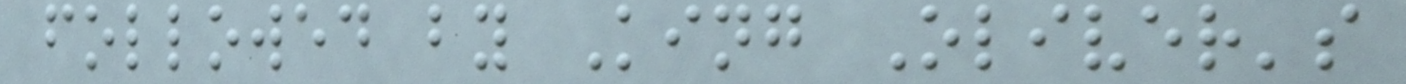followed by King Oliver's
